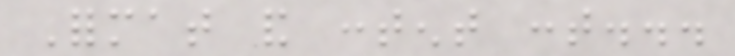Format and content cont...
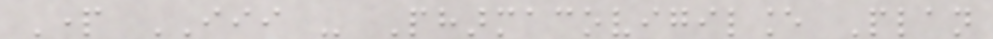Part III - Pharmacovigilance Plan
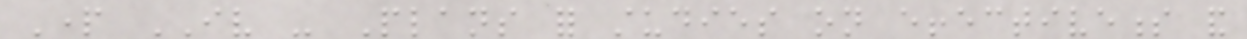Part IV - Plans for studies on effectiveness and
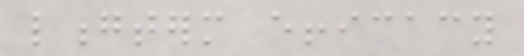longterm efficacy
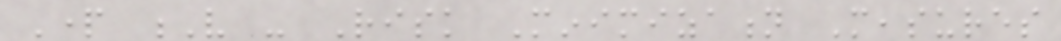Part V - Risk Minimization Measures
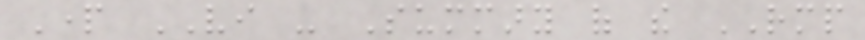Part VI - Summary of the RMP
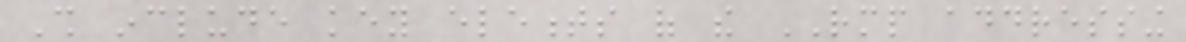Shall include key elements of the RMP addressing
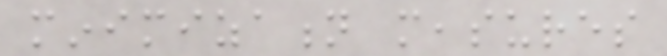minimization measures
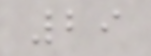29
